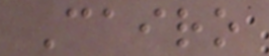Cairo
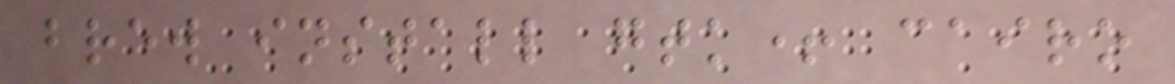brew install gtk+ cairo
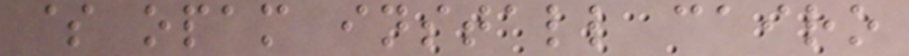$ opam install cairo
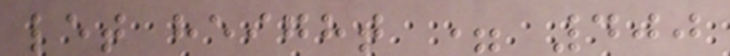let height = 400
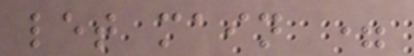let main =
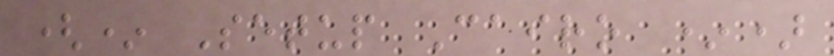(* Setup Cairo *)
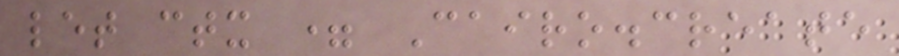let ctx = Cairo.create
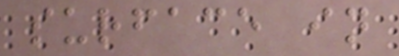surface in
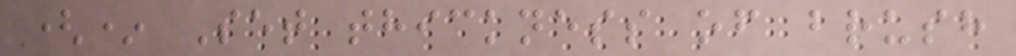(* Set thickness of brush
